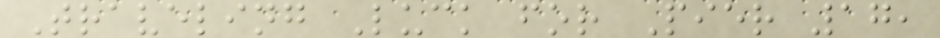Traveling Luck for Pier 17,
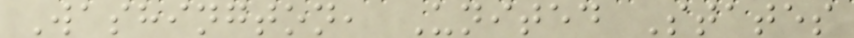Washington, United States
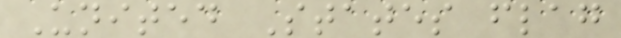United States flag
